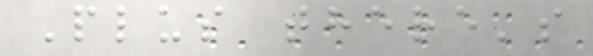Plus there's
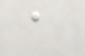a
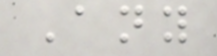Any
